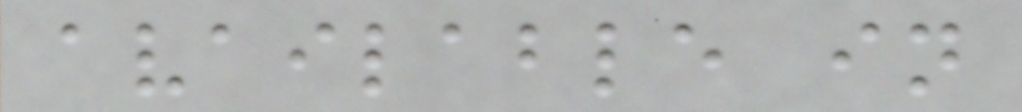available in
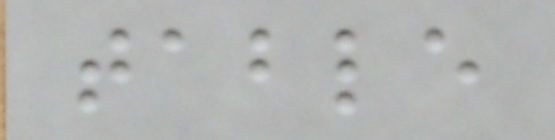table
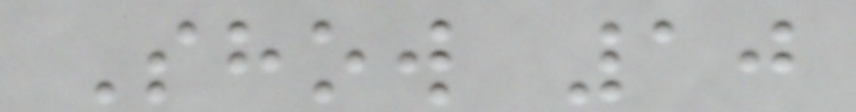Show 10
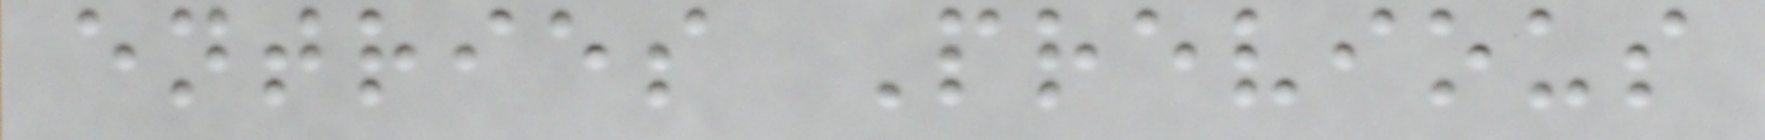entries Previous
